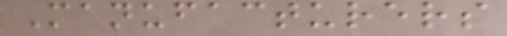Manufacturers
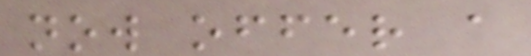now offer a
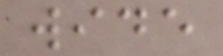wide
